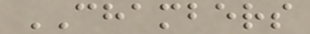CHAMBERS
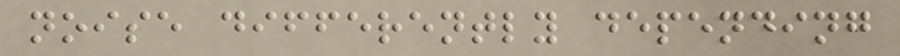noise differently depending
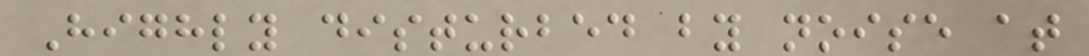Highly disturbed by noise at
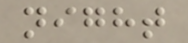night
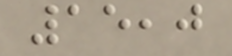15,0
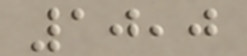10,0
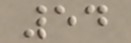54
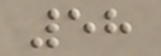58
